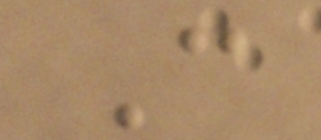C
